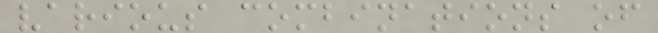various combinations of
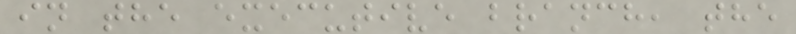in the executive branch, the
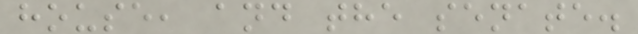house, and the senate.
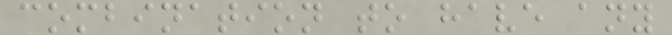combination to have any
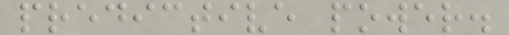predictive power.
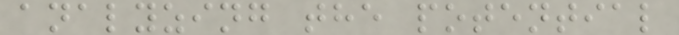analyzing the potential
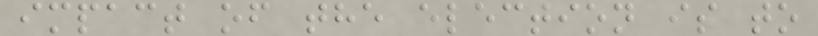impact of the election is to
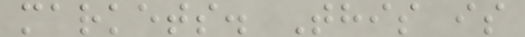markets. This is
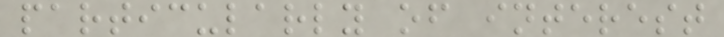particularly of interest
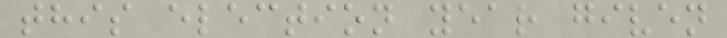this election year given
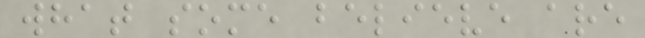what some believe are
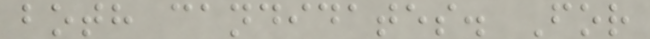both candidates. For
